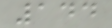144
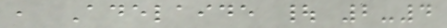, Adelaide | 2-4
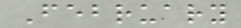February
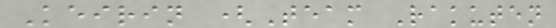Keirin (Team Rakuten
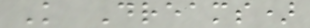K Dreams)
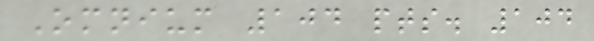Omnium 104 pts. 104
